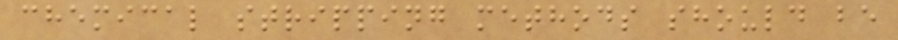chemical stripping methods should be
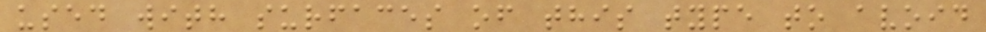used with surfaces of this type to avoid
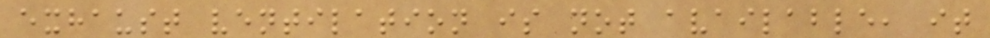exhaust ventilation is not available, it
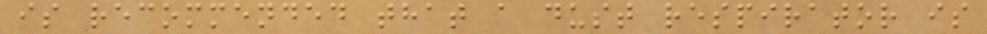is recommended that a dust respirator is
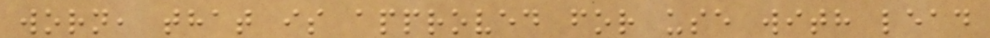worn, that is approved for use with lead
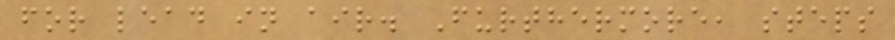for lead in air. Furthermore, steps
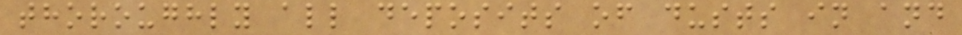thoroughly all deposits of dusts in and
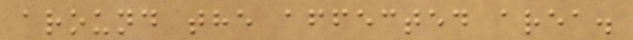around the affected area.
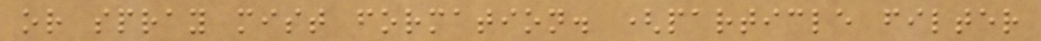or spray mist formation. (particle filter
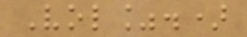Vol%.)
